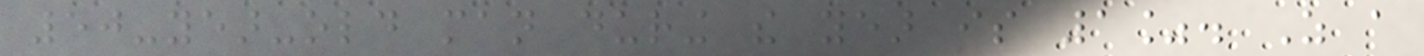50-year-old man during the year is 1%. As a
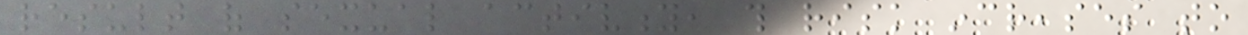result of sexual activity, this risk increases to
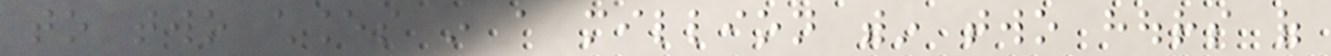to two chances in a million within two hours of
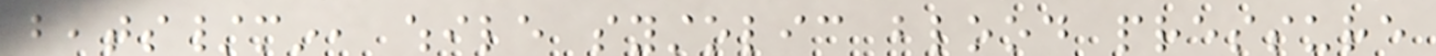beats/min, while systolic blood pressure
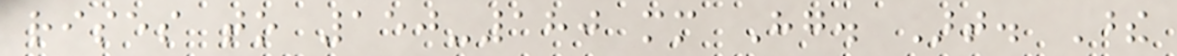rises to 150-180 mm Hg. Art. These
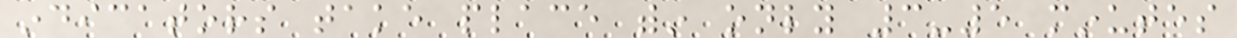indicators take place within only 3-5 minutes
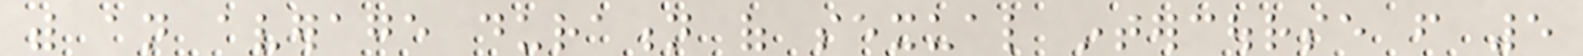with an average duration of sexual intercourse from 5
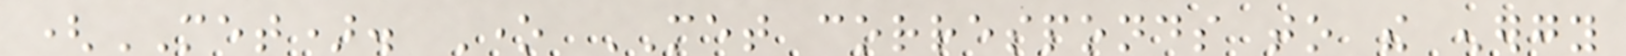(MET). One MET corresponds to the energy
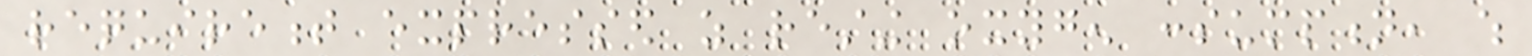requirement expressed as resting oxygen consumption, which
